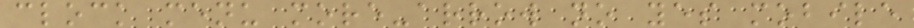clock menu more-arrow no yes mobile
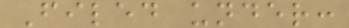Filed under:
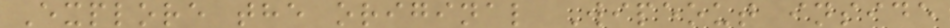Explore the original Wipeout inside
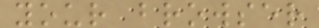your browser
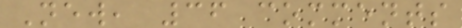New, 36 comments
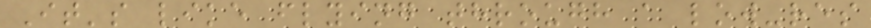It's like flying through a low-res
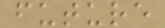future
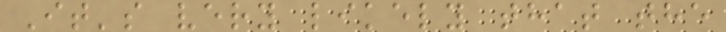It's very likely that the
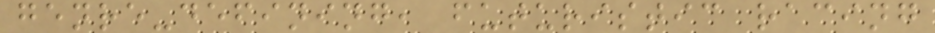genre-defining, futuristic racing
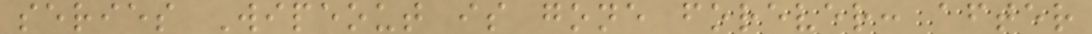series Wipeout is gone forever: after
